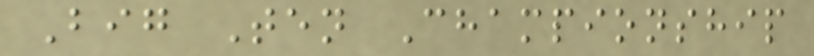Big Ten Championship
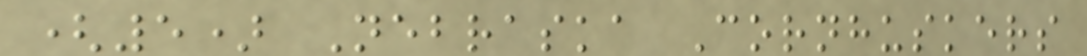(5) Nebraska Cornhuskers
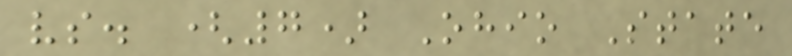vs. (7) Ohio State
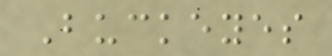Buckeyes
